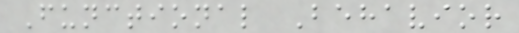Functional Behavior
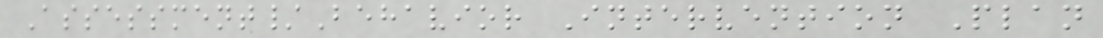Assessment/Behavior Intervention Plan
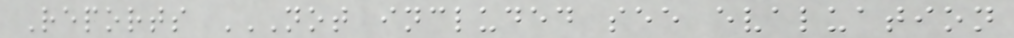Reports NOT INCLUDED SEE EVALUATION
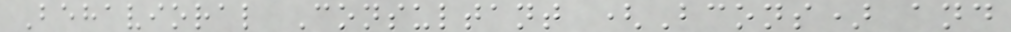Behavioral Consultant (Bcons) and
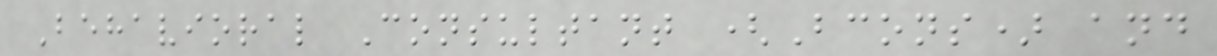Behavioral Consultant (Bcons) and
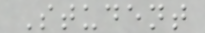Student
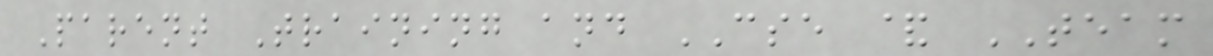Parent Training and CSE & TEAM
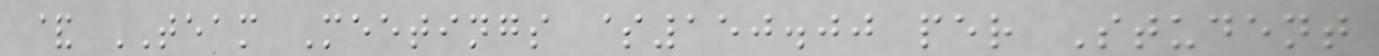& TEAM Meetings $150.00 per Student
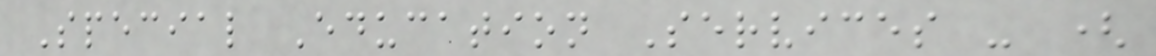Special Education Services - (
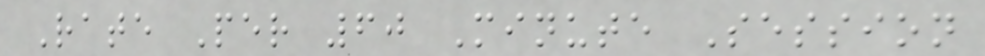Rate Per 60 Minute Session
